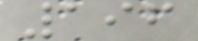196
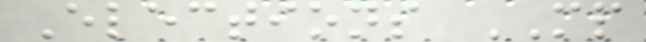Elections MP
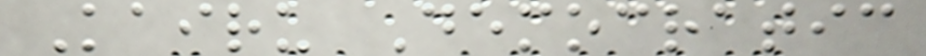Kairu Democratic
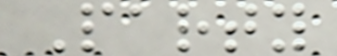Party
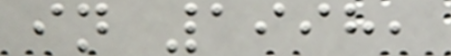in 1998,
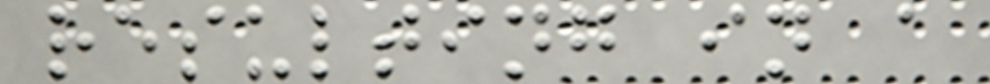resulting in a
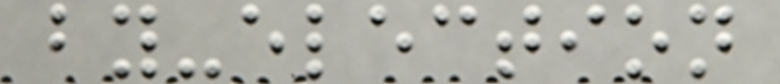by-election
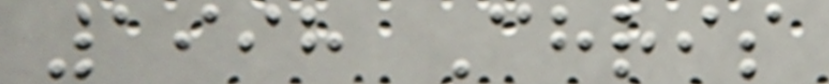1998 Chris
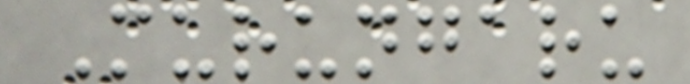Murungaru
